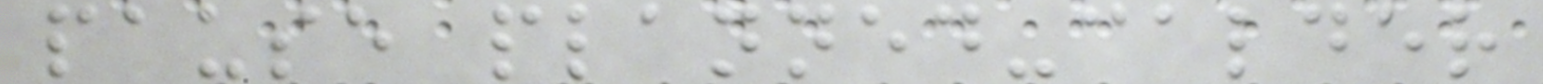pause planned-calder
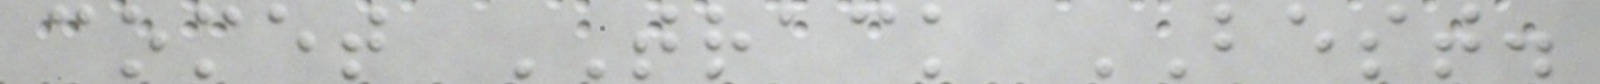comet TRACK BEST.
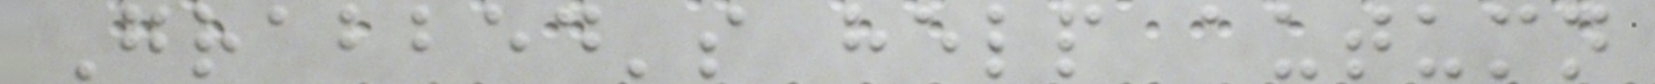Grabbed's help autumn
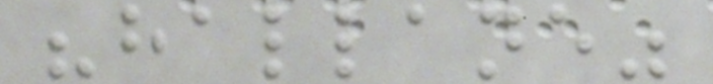"hallane"
